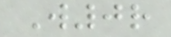W0r
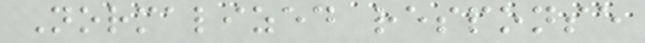Normalized response
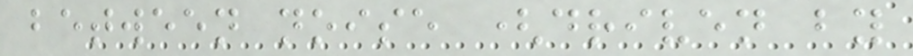between noise (driven by
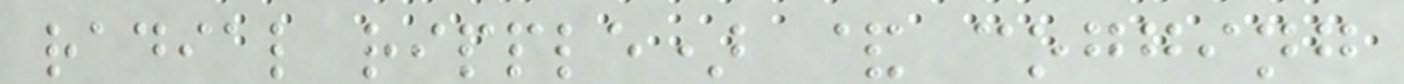radial ripple) & cogging
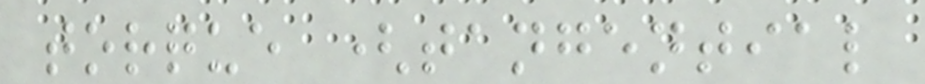torque (tangential
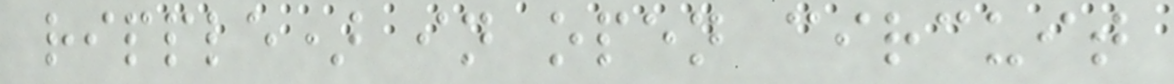ripple) in open circuit
